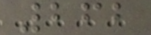262
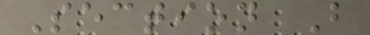Section B
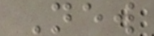New
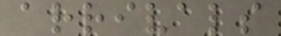arrivals
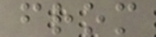from
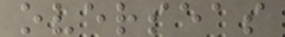overseas
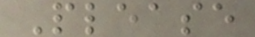Please
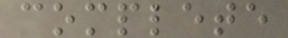complete
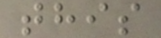this
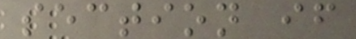section if
